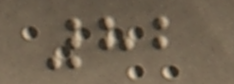82
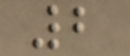2
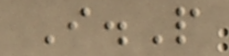I.P
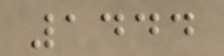1444
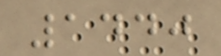1440
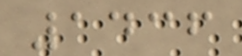1436
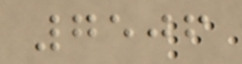7506
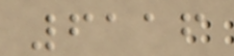6116
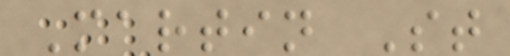Martin St
